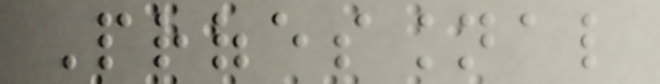Professional
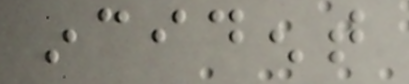incident
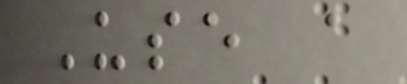Use a
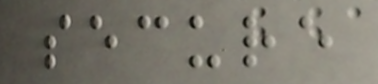secure
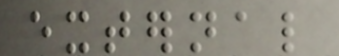external
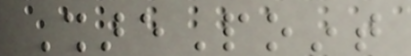SharePoint
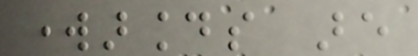workarounds are
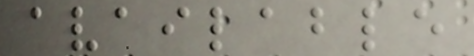available
